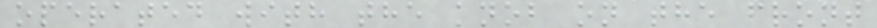operated with the knob on the front
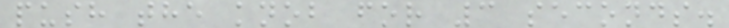push the knob for 3 seconds.
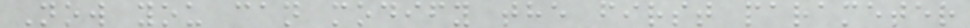Now you can modify the first parameter
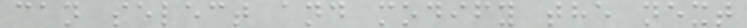can select and modify the next
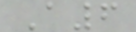A6
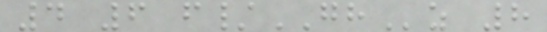4 6 f/GHz 8
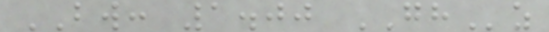BW: 1.00 GHz
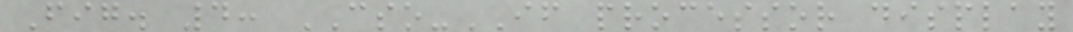Fig. 4: CSO-IF processor display
